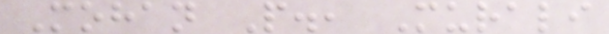Mohan P., Murali
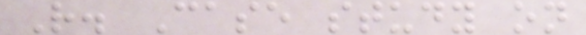R. Case study on
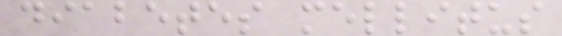diabetes mellitus
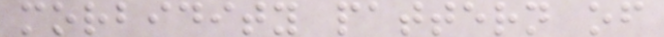morbidity pattern of
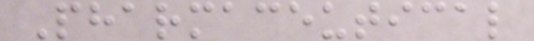Pharmaceutical
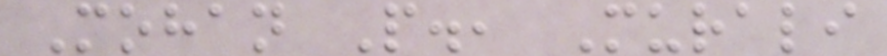Mohan P., Murali
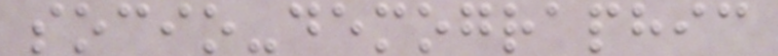socio-demographic
